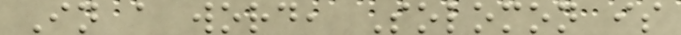In a word, Solomon is
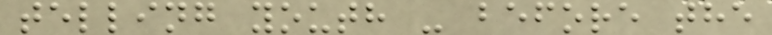telling youth - before the
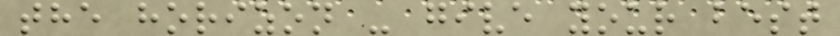the horizon - give your best
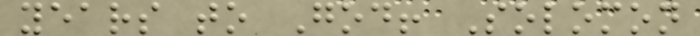years to God! Solomon
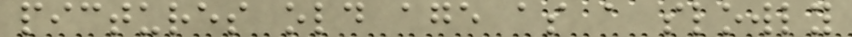pictures old age as a slowly
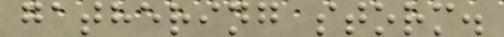gathering storm.
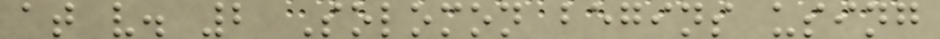at v. 2 Solomon begins using
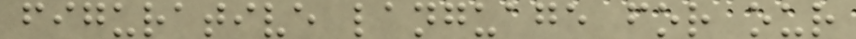figurative language for our
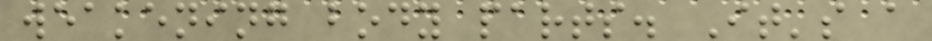weakening body parts. It's a
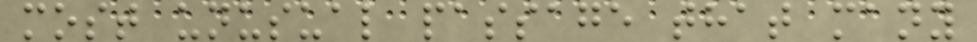most unusual passage that many
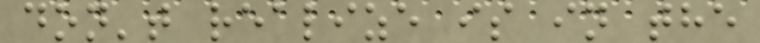don't realize is in the
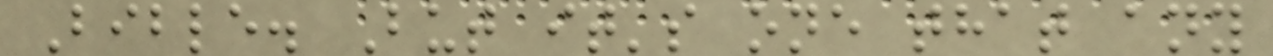Bible. But it's one that any
